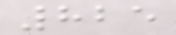825
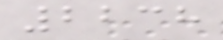2238
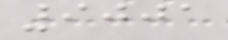9001
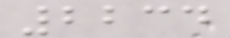2234
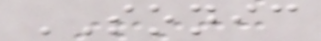SONIC
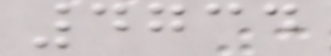4734
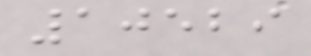10529
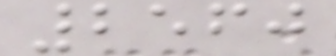2560
